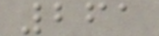261
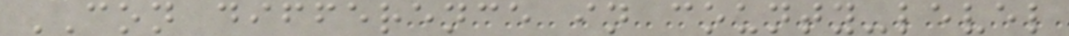CON difference in county-level
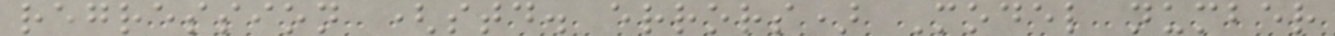regression (std. errors) Model number
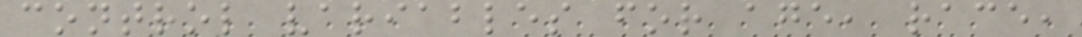control variables for age, race,
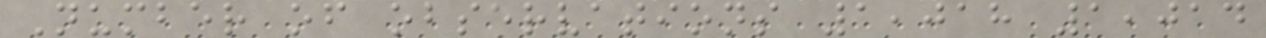Number of observations 1,018 1,014
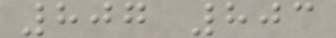807 803
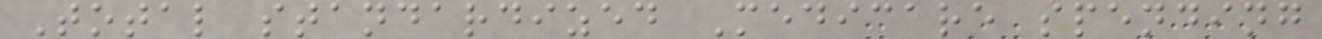Total standardized Medicare spending
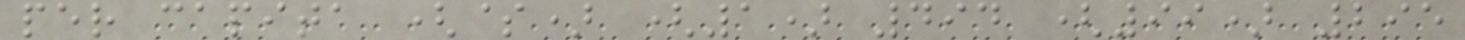per capita ($) (1) 494 (99) 295
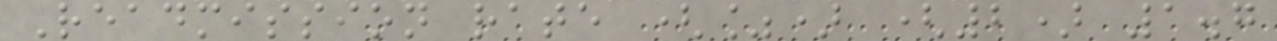Readmission rate (%) (2) 1.7
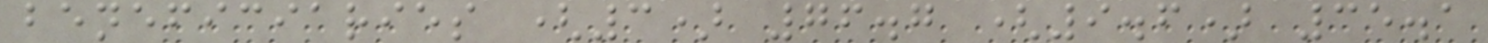beneficiaries (3) 76.7 (9.6) 35.1
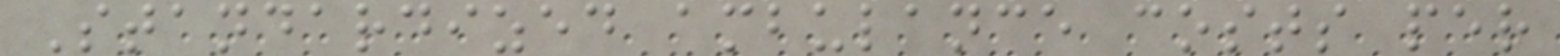Standardized ambulance costs per
